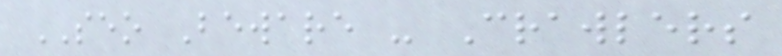SEO Beware - Crawlers
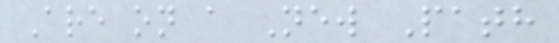Are on a New Path
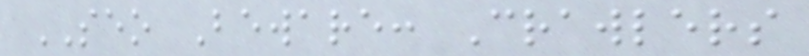SEO Beware: Crawlers
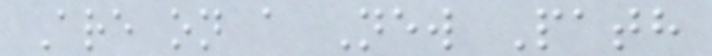Are on a New Path
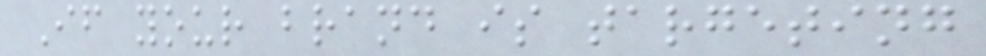If your brand is targeting
